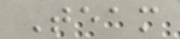Team
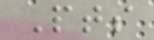Pts
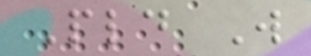Pld W
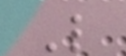L
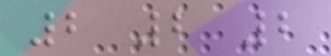2 2 2
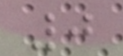0
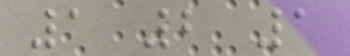1 2 1
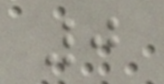0
